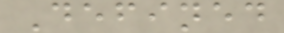Defined
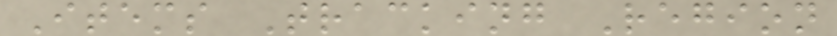Items Tracking Region
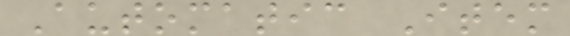Automatic Item
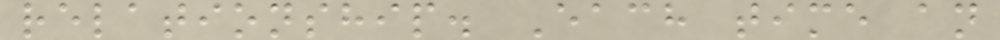relationship. Each time an
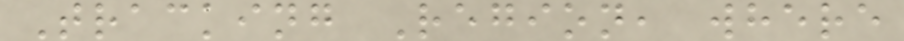Tracking Region, where
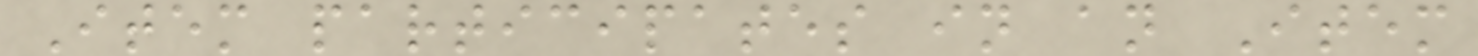Item participates in an Item
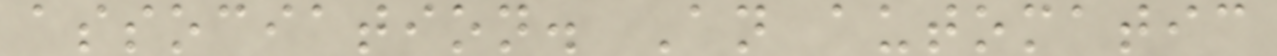association. An automatic
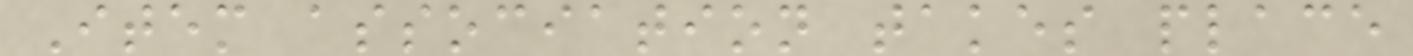Item association takes place
